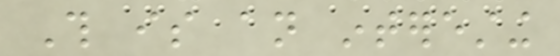This is an interesting
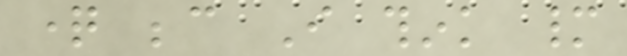question because I think many
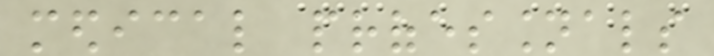medical professionals
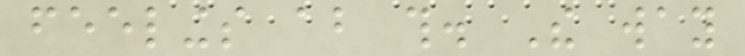feelings about this. The way
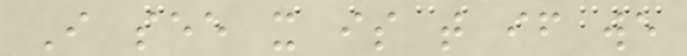I see it is that if we
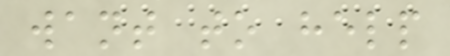want to help
